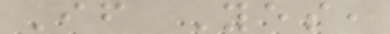If Yes,
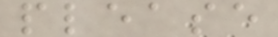please
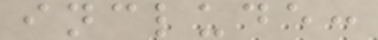include:
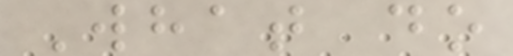What do
